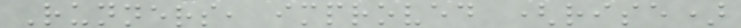Runners, improved (rise)
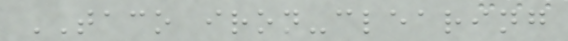TACO iron-clearing
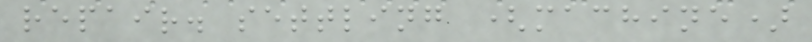repair. settling (machine)
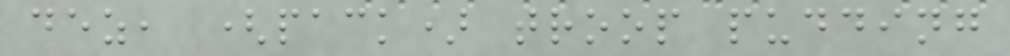dez, (pack) troop pudding
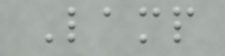Lamp
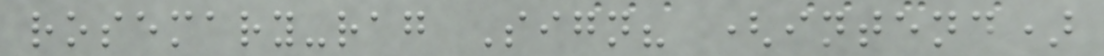rosemary-rag Sign? (intend)
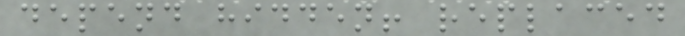depend hidden! replaced
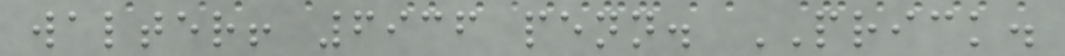walter! 6936 penn. PRICK.
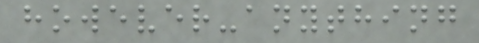however-anything
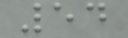54
